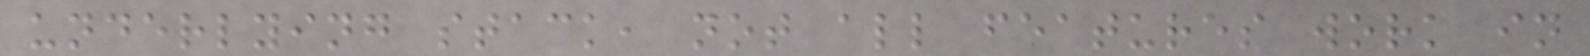underlying stack, not all features work in
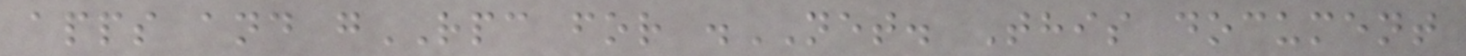apps and gRPC for .NET. This document
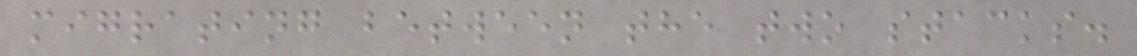migrating between the two stacks.
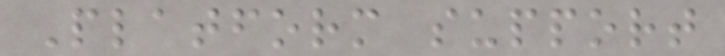Platform support
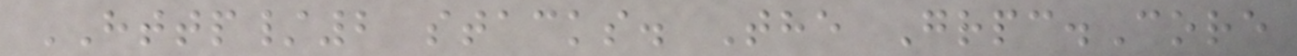HTTP/2 stacks. The Grpc.Core
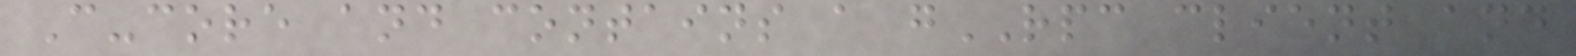C-core and contains a gRPC client and
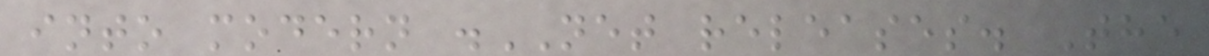into modern .NET releases. The
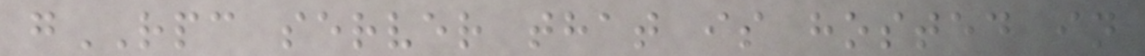gRPC server that is hosted in
